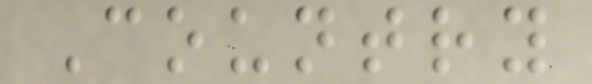Country
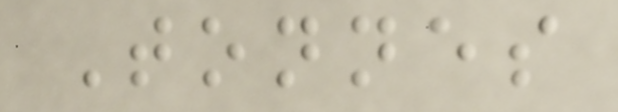Tonnes
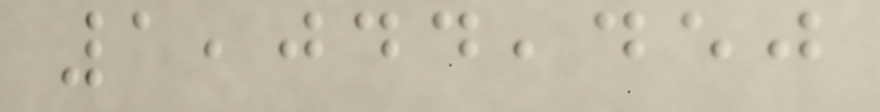1,044,450
